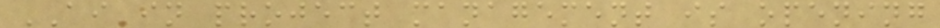AI in project management is opening
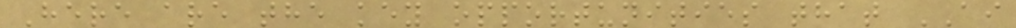Here are the key opportunities that AI
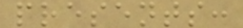presents:
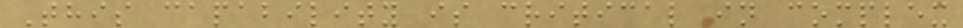This capability is critical in complex
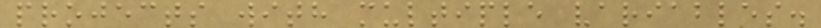projects with multiple variables.
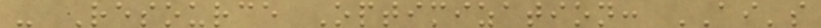- Resource Optimization: AI's
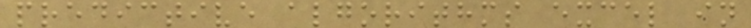predictive algorithms excel in
